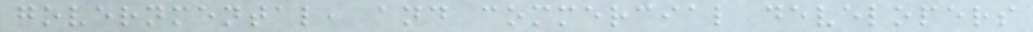governmental, and commercial developers
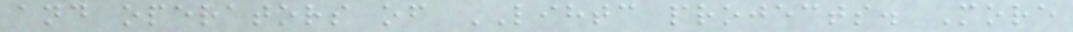and operators of LIHTC projects. More
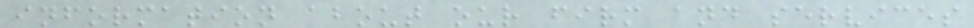information about our firm and services
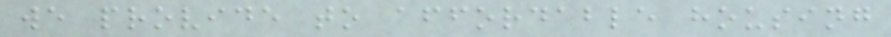we provide to affordable housing
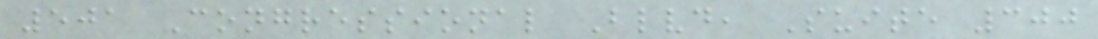501 Congressional Blvd, Suite 300
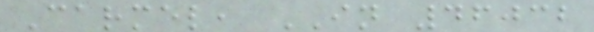Carmel, IN 46032
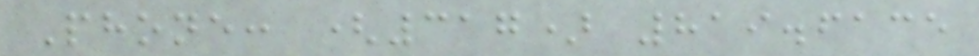Phone: (317) 819.6135
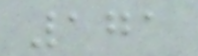171
